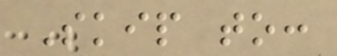Skip to:
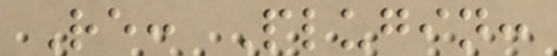Re: Plugin:
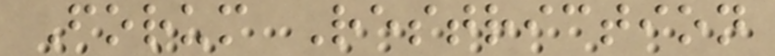Forum Restriction
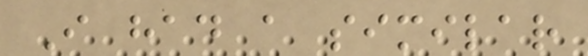I had a similar
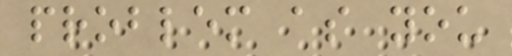problem as you
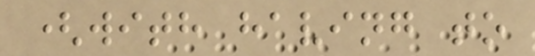(with having to
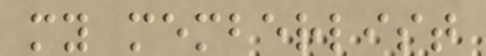my memberlist
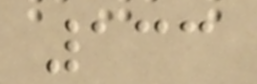133
